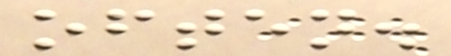often.
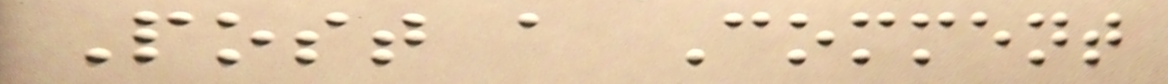Post a Comment
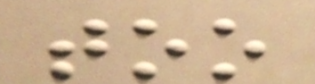too
